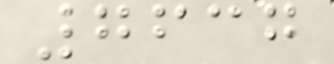7637
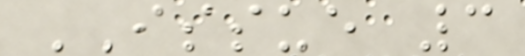ISSUE 3
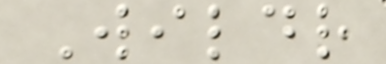Wildr
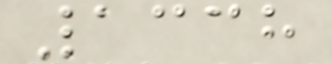1338
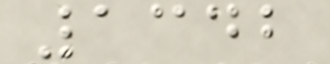1342
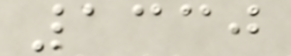1330
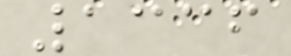1336
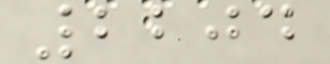2204
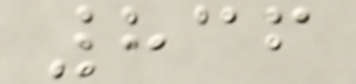836
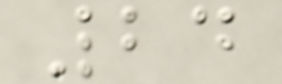24
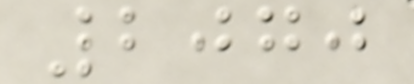2070
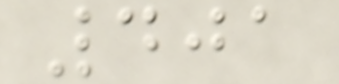401
